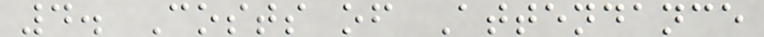4. Costs of Attendance
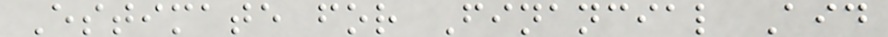Estimate for Financial Aid
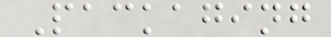Packaging
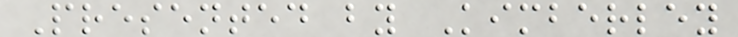Presented by Kimberley
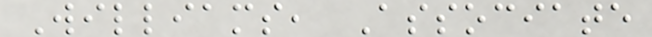Williams, Associate
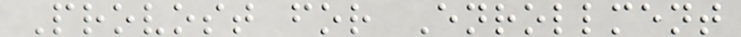Provost for Enrollment
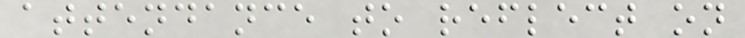attendance to reflect on
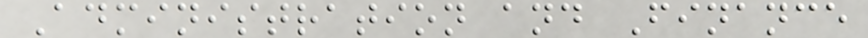Administration and Finance
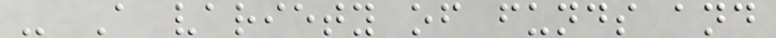- A variety of funds and
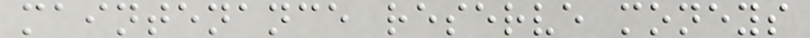maintenance reserve moneys
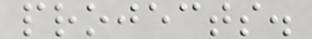projects.
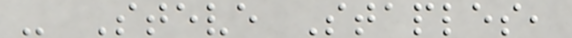- Steve Staples,
